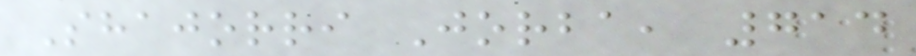Shajorri Jorba, 714
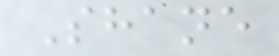Shane
